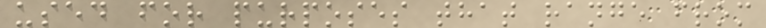used for purposes that range from
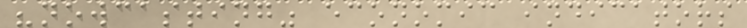"nowcasting" economic indicators
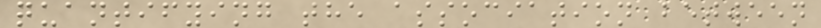quantifying the association between
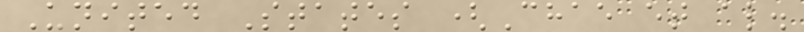United States (Chae et al.
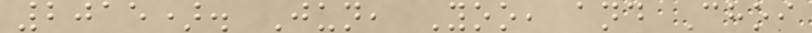2015). Jun, Yoo, and Choi
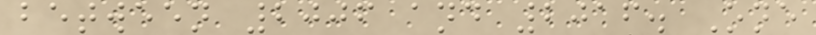between 2006 and 2016. One
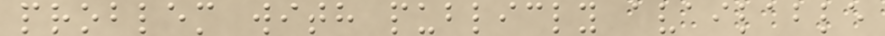problem with publicly available
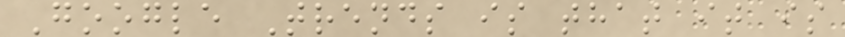Google Trends is that it is
